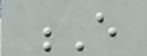E
